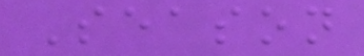Season
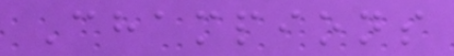Champions
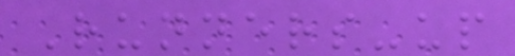Runners-up
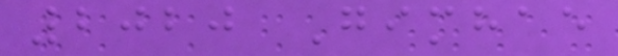2020 Gimhae
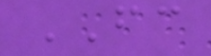FC
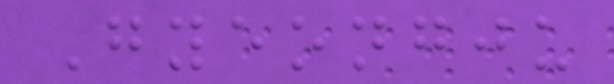Gyeongju
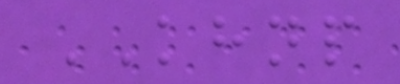KHNP
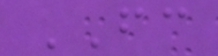FC
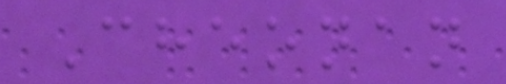Cheonan
